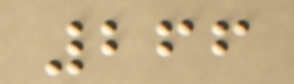266
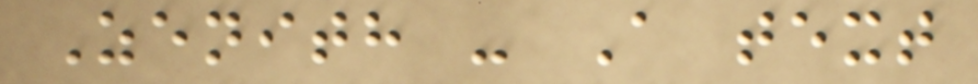Zenith - A text
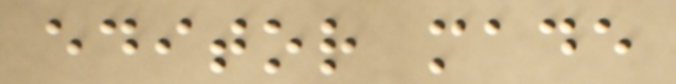editor made
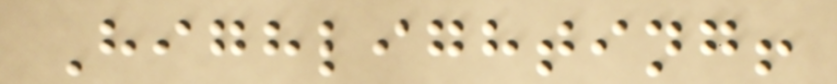Highlighting!
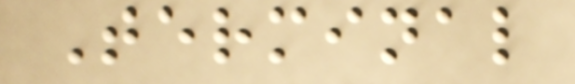Terminal
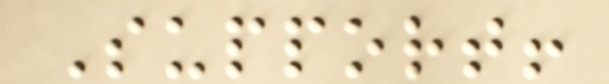Support!
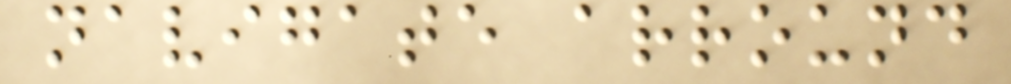navigate arround
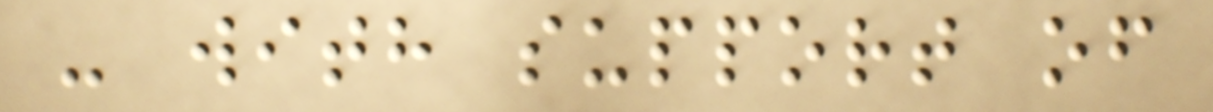- with support of
